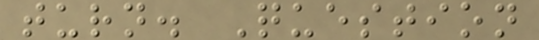turn. Question
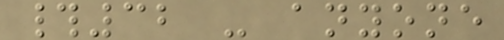#32 - anyone
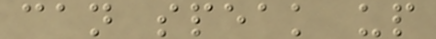can speak up
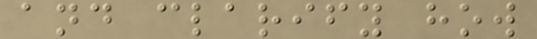and clarify how
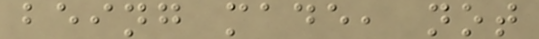being made, not
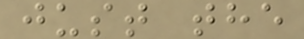just the
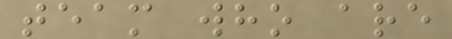team who are
